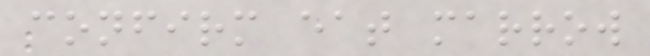confirm eat marrow
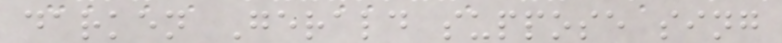darken Gerald suppose sing
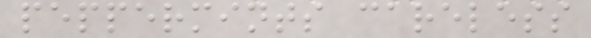peppermints careless
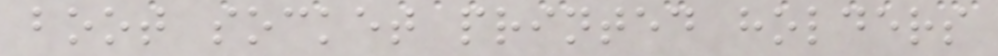boot socket printed holders
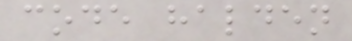code halden
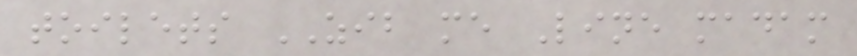toilets ZIB me Line madam
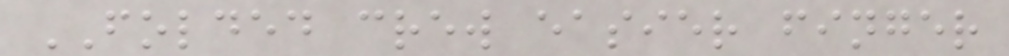FOLDED crew easier finger
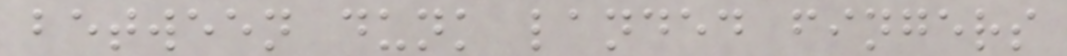between dunk landed fingers
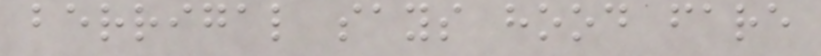berrigal says hood fare
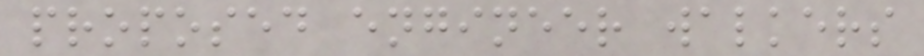proposed engineer walkers
